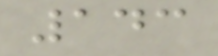143
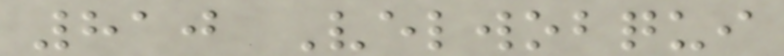810 Velwobqui
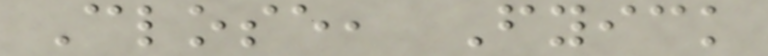Close, Fyick
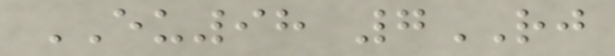EU98 7RJ
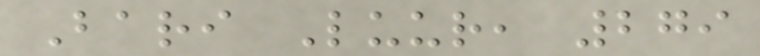Bari Luur, 279
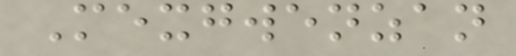Mexgwenzan
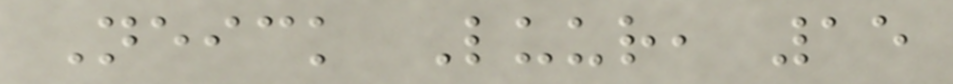Neick Luur, 15
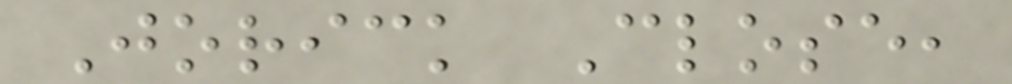Jorick Close,
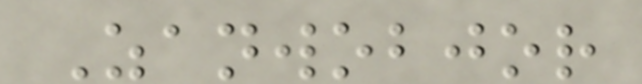Zanwobjor
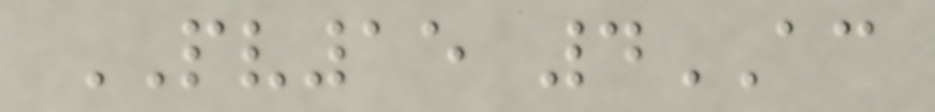PV15 4AC
